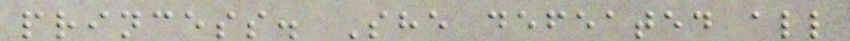princess. She defeated all
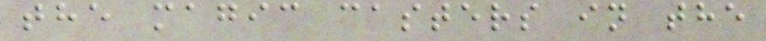the magic casters in the
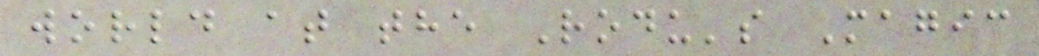world at the Rodu's Magic
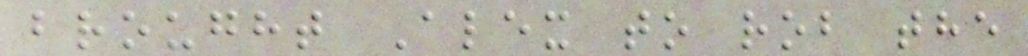brought Alex to rob the
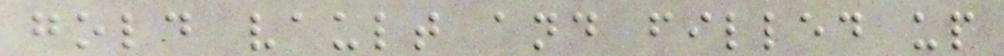gold vault and filled up
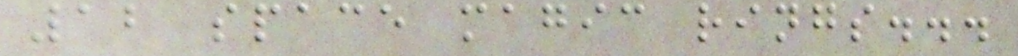12 space magic rings...
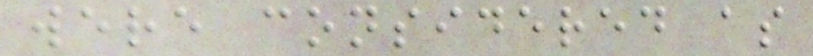were considered as
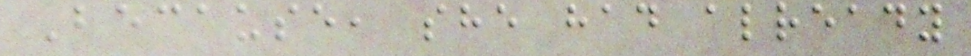Because, she had already
